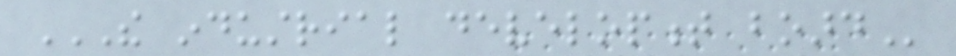THE INDUSTRIAL DEVELOPMENT BOARD
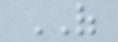OF
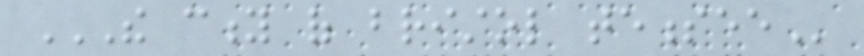THE CITY OF BRISTOL TENESSEE
